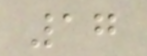17
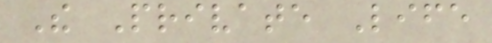The Private Life
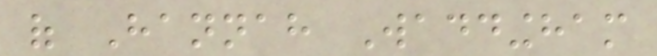of Hannah Waddingham
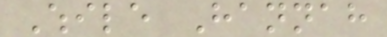While Hannah
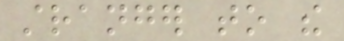stranger to the
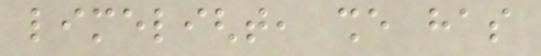limelight, she has
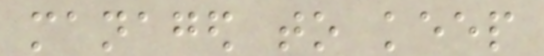managed to keep
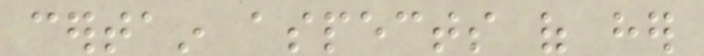certain aspects of her
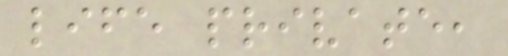life private,
